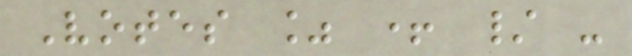Votes % + / -
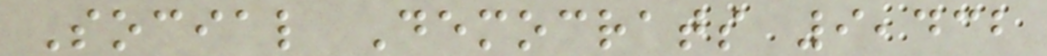Social Democrats 9,432
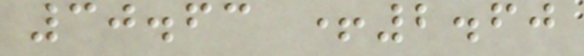30.63 +2.60
